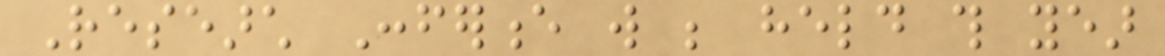Research Conference will be held this year
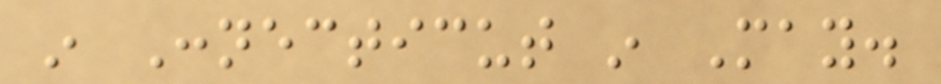in Connecticut in May.
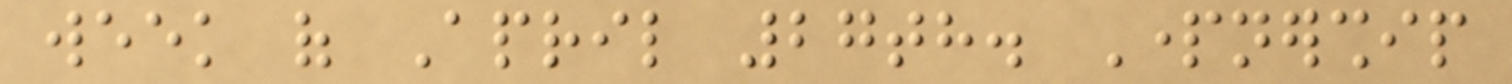week of April 27th. Partnership
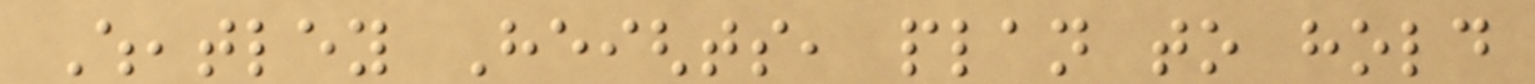Wheatley Heights, plan to hold
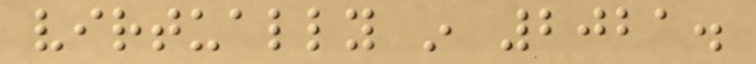virtually in 2021.
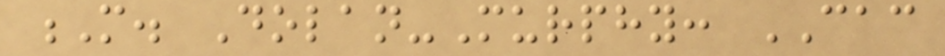M. Dolan-Murphy: CAC
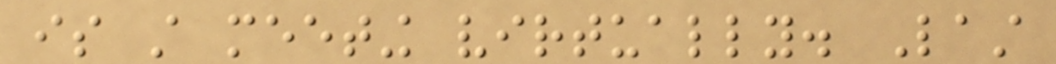is still meeting virtually. Last
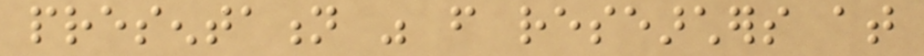presentation was from researchers at
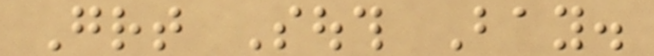Great South Bay.
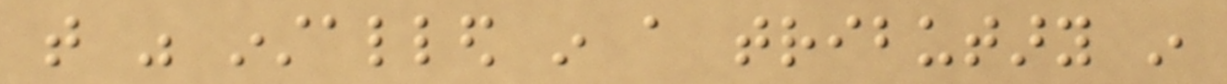that was installed in a tributary in
